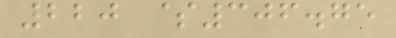220 $306.75
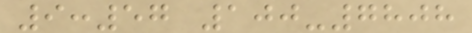9:57 100-7808
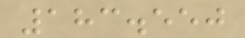183.550
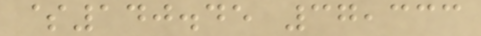$140.45 37,333
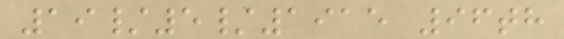19/5/1915 96th
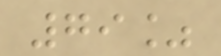79%
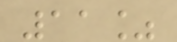11%
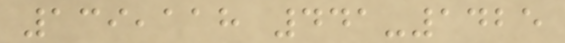139,118 441-1425
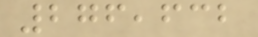276,632
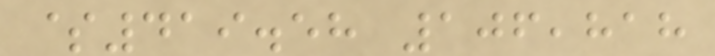$419.58 106,818
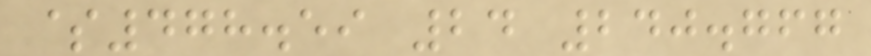$478.59 24 240.767
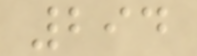294
